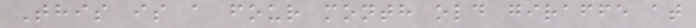This is a four month old giraffe at
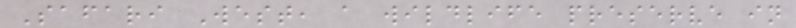Safari West, a wildlife preserve in
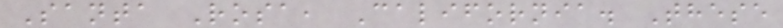Santa Rosa, California. These
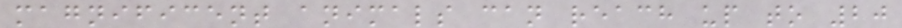magnificent animals can reach up to 20
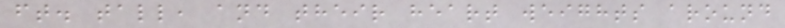ft. tall, and their heart weights around
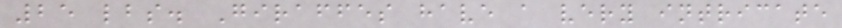25 lbs. Giraffes have a very intricate
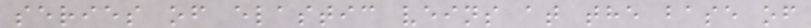series of elastic veins at the base of
